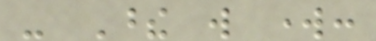- These will work:
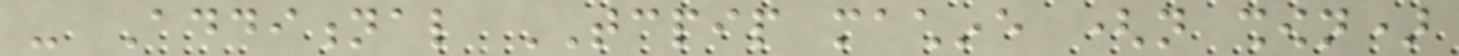- Additional TCPIP machine (not shown)
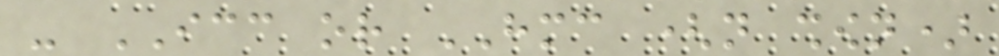- ICC or HMC (not shown)
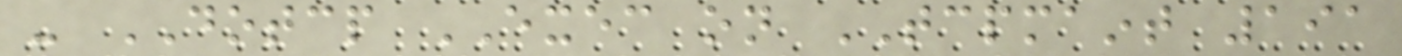- DOTCP EXEC on TCPMAINT 191
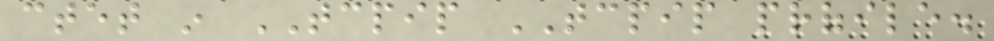ctet in TCPIP TCPIP profile.
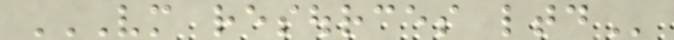VM RESOURCES LTD
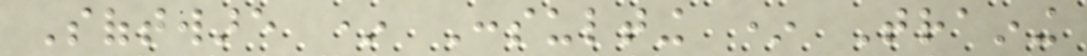Software * Consulting * Training
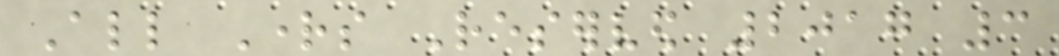All Rights Reserved 2017 3
